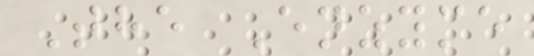The Enzyme
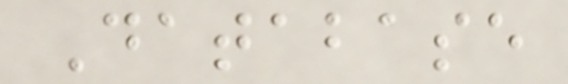Database
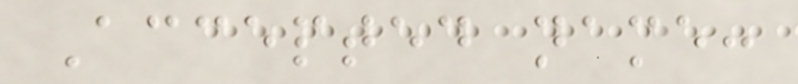Accepted name:
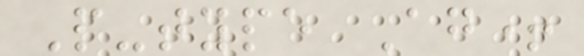P-type Ag+
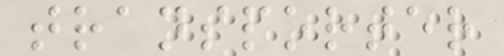transporter
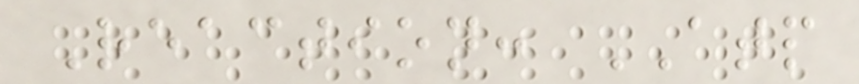Reaction: ATP
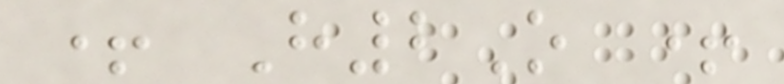+ H2O +
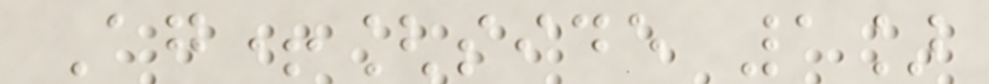Ag+[side 1]
